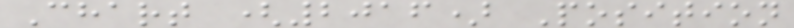Chart (2016) Position
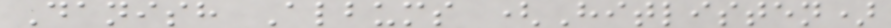Danish Albums (Hitlisten)
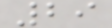29
